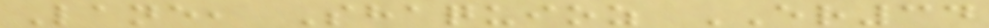Lane, Shaquioz ER34
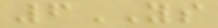6YS
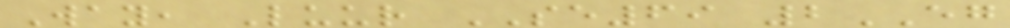Way, Luur SE69 2EG
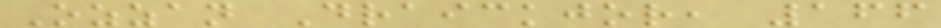Ozzan Draickjor, 166
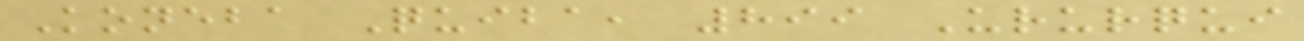Koneba Quiba, 899 Ururqui
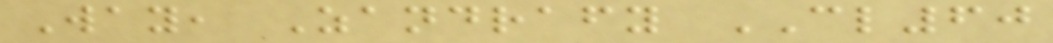Way, Zandrafy CL60
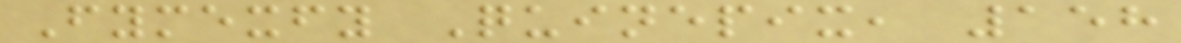Fymexfy Quinepix, 158
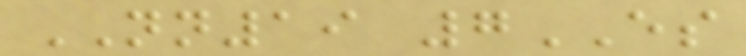NN19 7ES
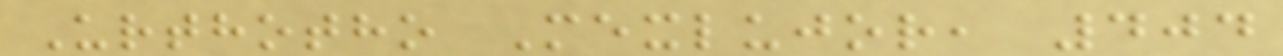Urthotho Mexlujor, 404
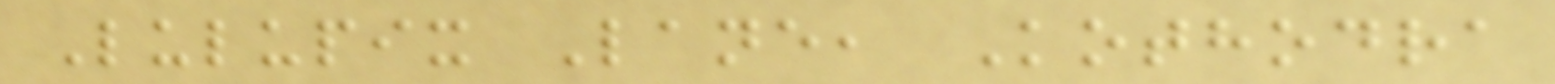Lulupix Lane, Kothodra
